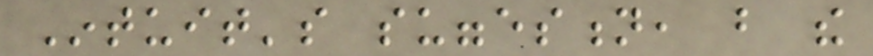Intuit's suggestion, but the
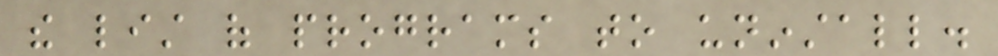the list of programs to uninstall.
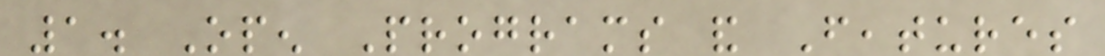1. Open Programs and Features
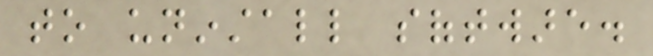to uninstall software.
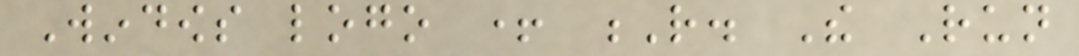Windows logo + R. The Run
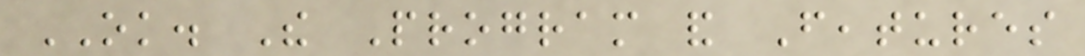OK. The Program and Features
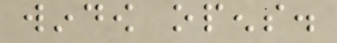window opens.
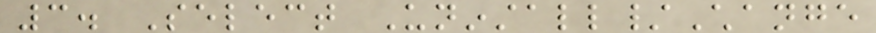3. Select Uninstall/Change
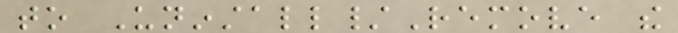to Uninstall/Remove the
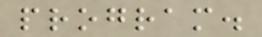program.
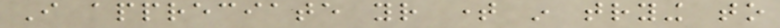I appreciate your time in trying to
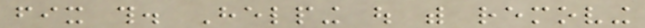fix this. Helping out with removing
